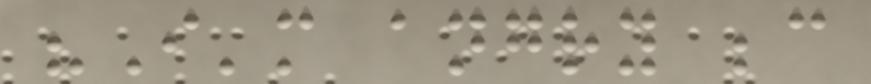"I'm angry because
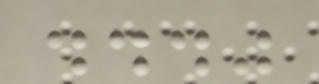..."
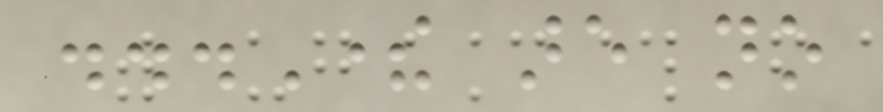...There are no
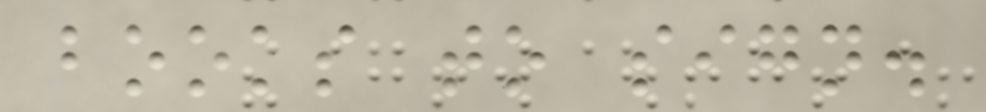books to sign.
